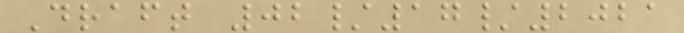Draft 02/17/2021
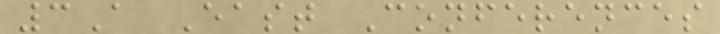3A East Conferences
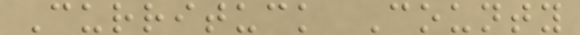Currituck County
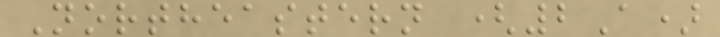Northeastern (2A)
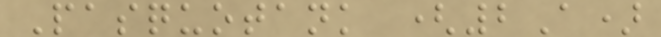Pasquotank (2A)
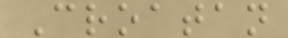Croatan
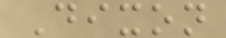Dixon
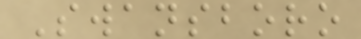Swansboro
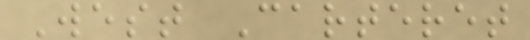West Carteret
